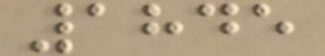1845
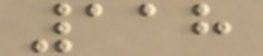118
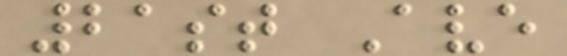21st Ave
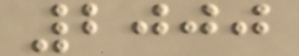2000
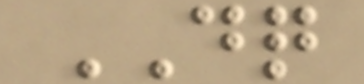DQ
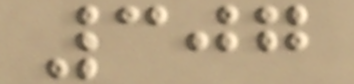307
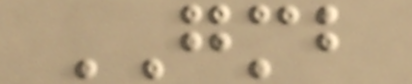GMB
